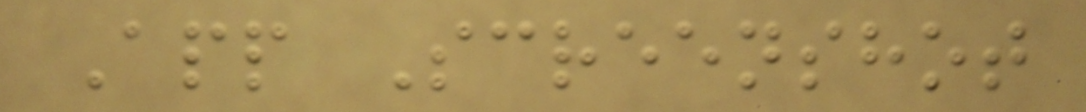App Screenshot
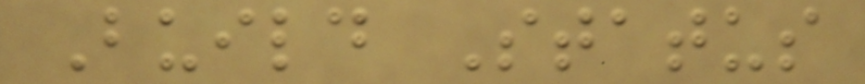Build Status
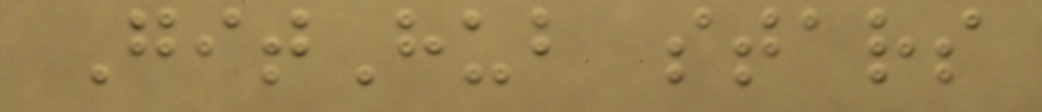GitHub stars
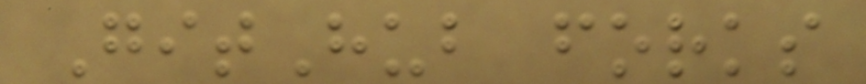GitHub forks
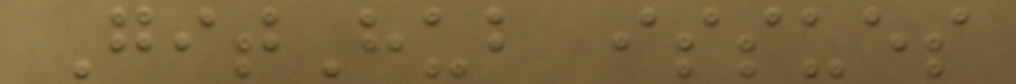GitHub issues
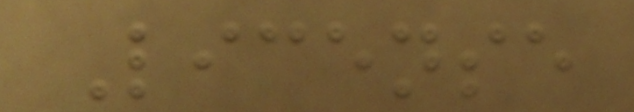License
